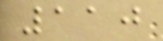110
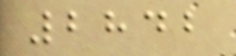2842
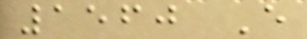1560 E
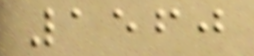1560
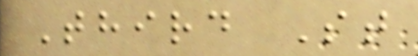Third St
